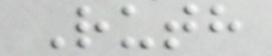Ruth
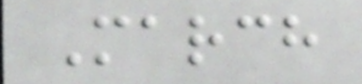March
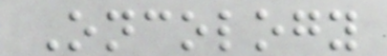Oncology
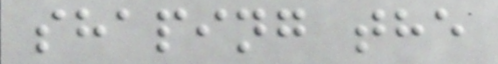shaping the
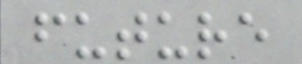future
